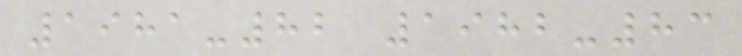1981-82 1982-83
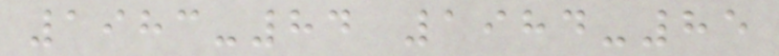1983-84 1984-85
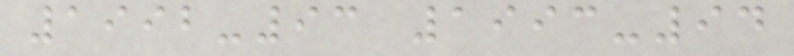1992-93 1993-94
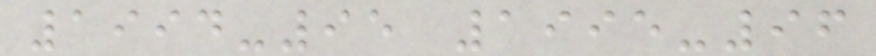1994-95 1995-96
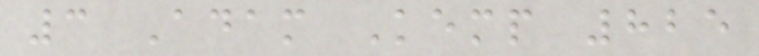3 Adam Kemp 825
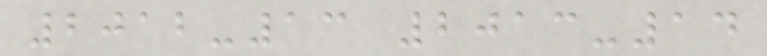2012-13 2013-14
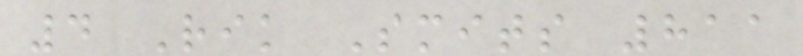4 Rik Smits 811
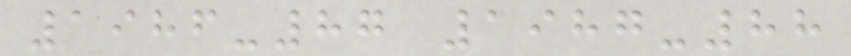1986-87 1987-88
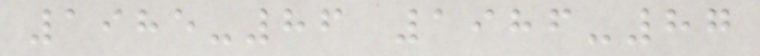1985-86 1986-87
